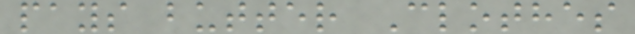pays butter Clothes
